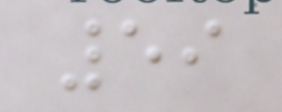59
